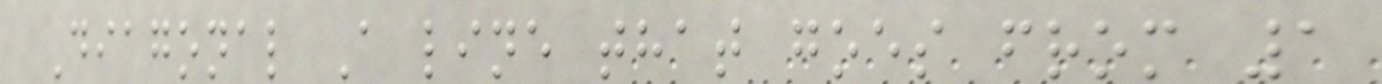Diagonal A line that goes from 1
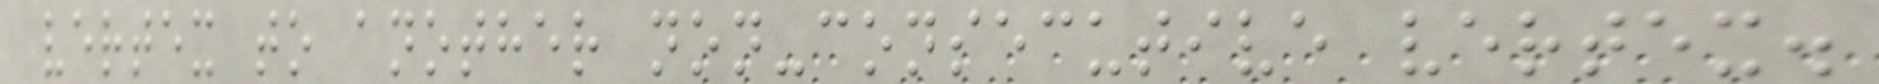vertex to another non-consecutive vertex.
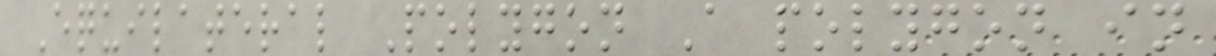Equilateral Polygon A polygon in
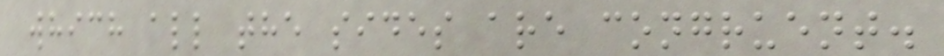which all the sides are congruent.
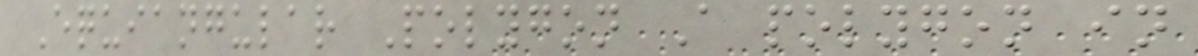Equiangular Polygon A polygon in
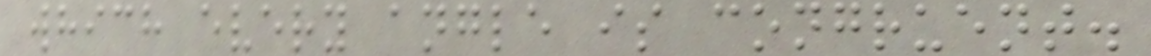which every angle is congruent.
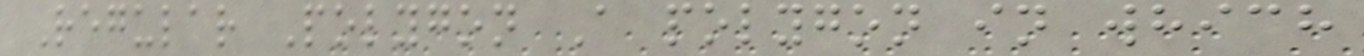Regular Polygon A polygon in which
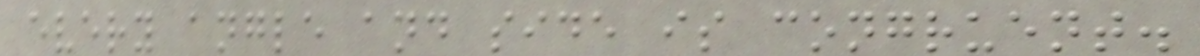every angle and side is congruent.
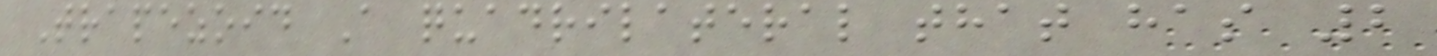Trapezoid A quadrilateral that has 2
